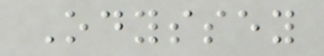Odyssey
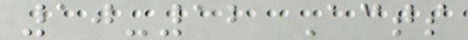10-12 Acts
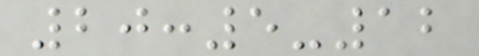20:5-12
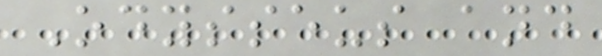Odysseus and
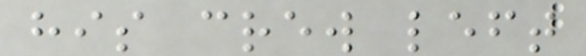his crew left
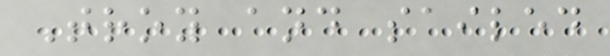Troy and sailed
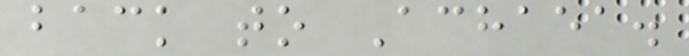back to Achaea.
